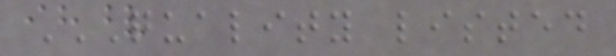QUALITY LISTED
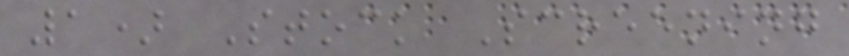1) Stock Screening
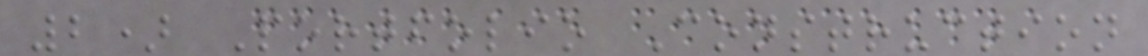2) Portfolio Construction
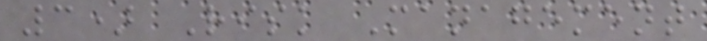3) Risk Management
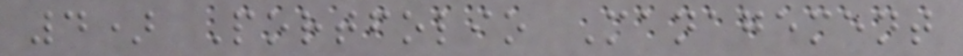4) Portfolio Management
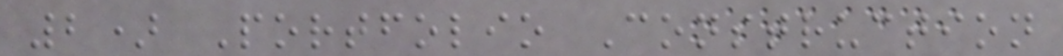2) Portfolio Construction
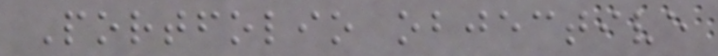Portfolio objective
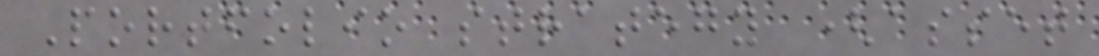Portfolio strategy (asset
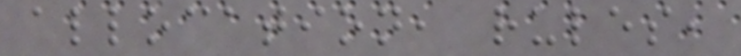allocation, rules,
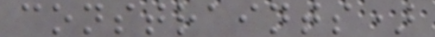constraints)
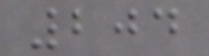204
